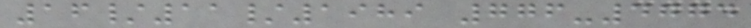16/11/1989 776-4774
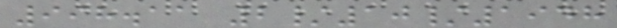998.11 2/10/1948
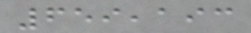659,193
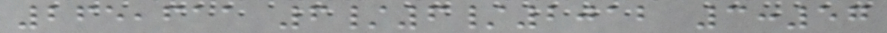265,611 6/6/2012 3:57
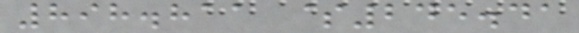898.811 $245.41
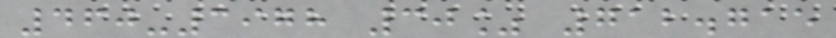460-3978 30% 712.715
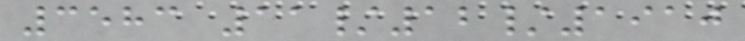3583 11/12/1910
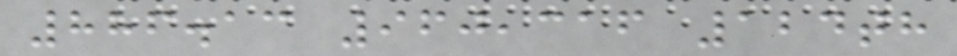886.13 960,316 124th
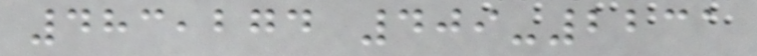483,274 409-2231
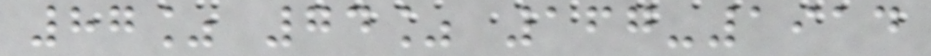87% 74% 167-1914
